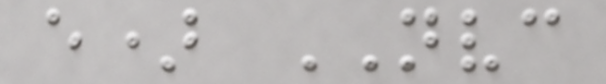e) NVC
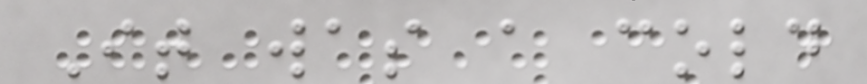It was a cold
